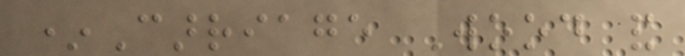*Carriage Wood and
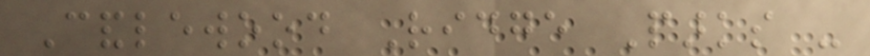Candlewood Ridge Parks -
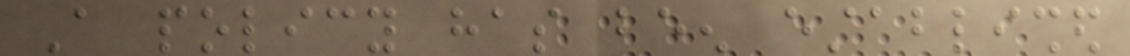A policy has been established
